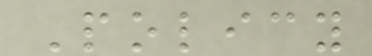Policy
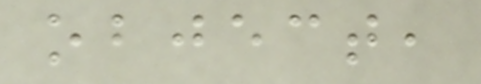object,
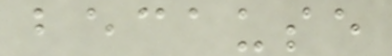because
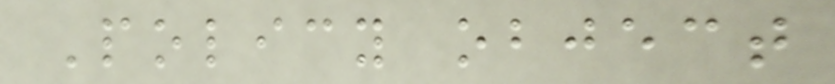Policy object
